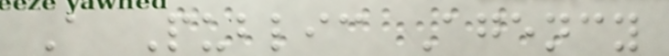A Public Agency
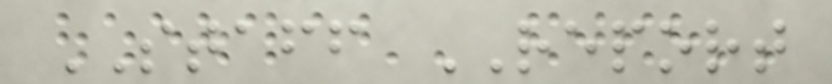STAFF REPORT
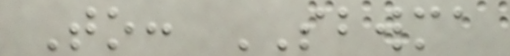To: SBWMA
